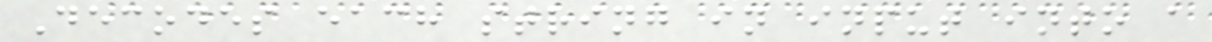Decodes each string in input into a
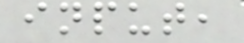input,
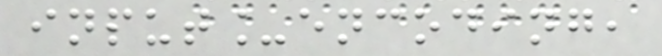input_encoding,
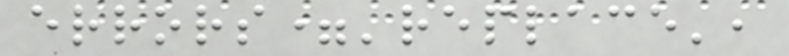errors='replace',
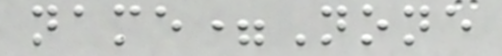name=None
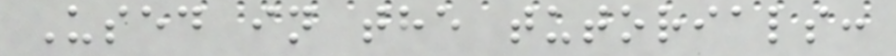Used in the tutorials:
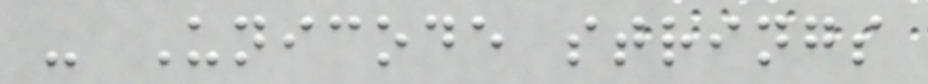- Unicode strings
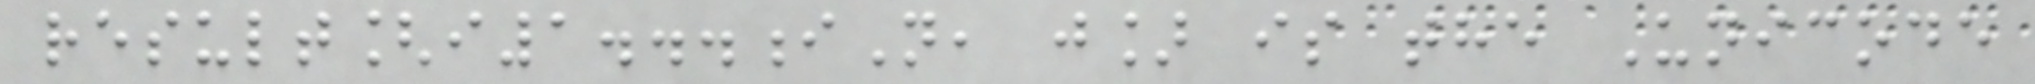result[i1...iN, j] is the Unicode
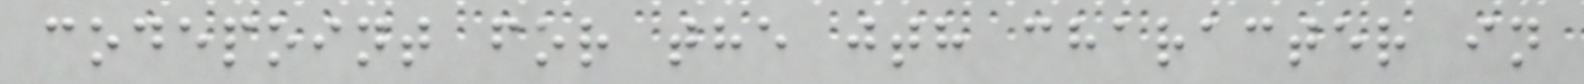codepoint for the jth character in
